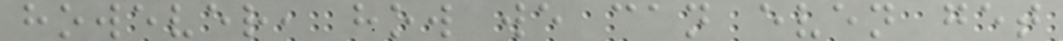however, how we can even get
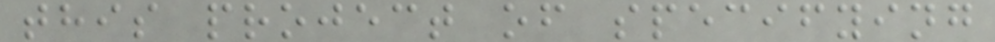this project of specifying
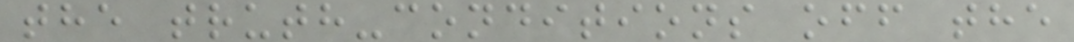the truth-conditions off the
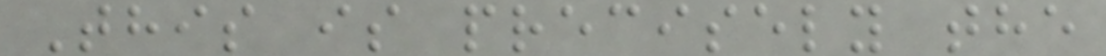This is precisely the
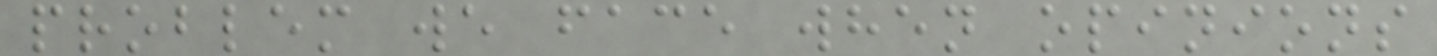problem we face when opinions
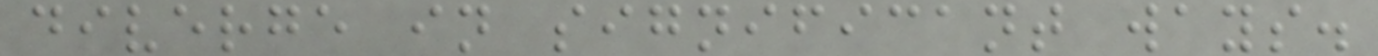diverge in significant ways.
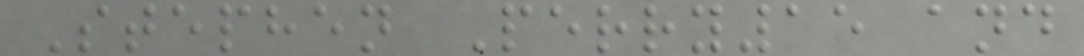Stephen Perry15 and
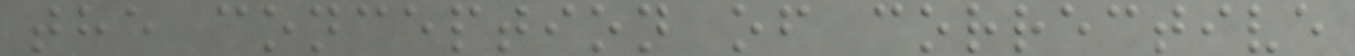the conception of corrective
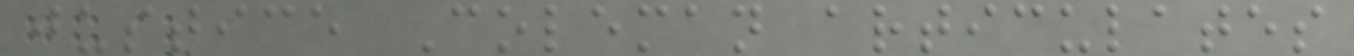justice Coleman articulates
